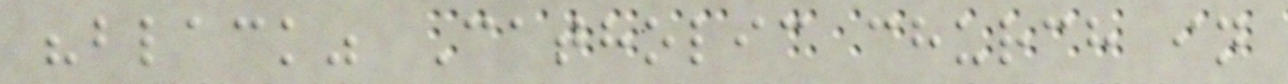"black" Catholic church in
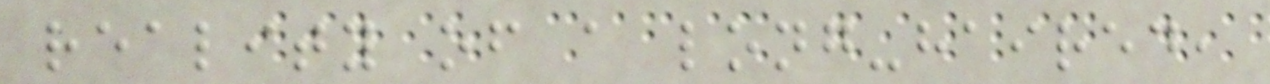reality of a long-haired,
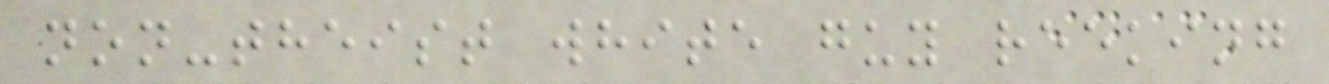non-theist white guy reeking
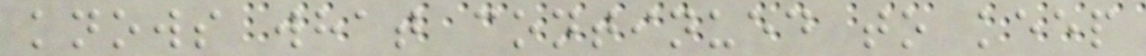knows what continued to keep
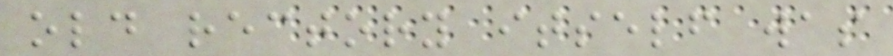old rectory itself was
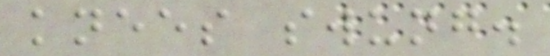knees swung.
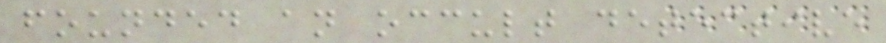founded an occult detective
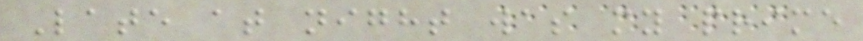Late at night was my prime
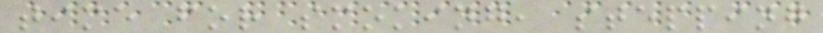time for smoking, stepping
